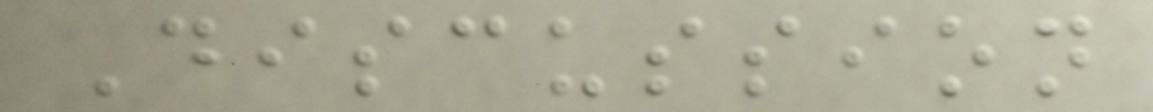Discussion
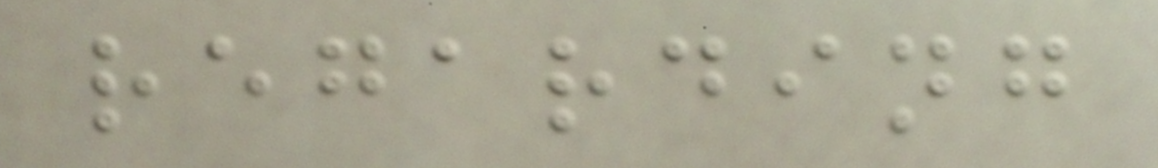regarding
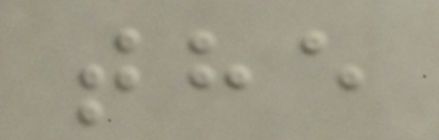the
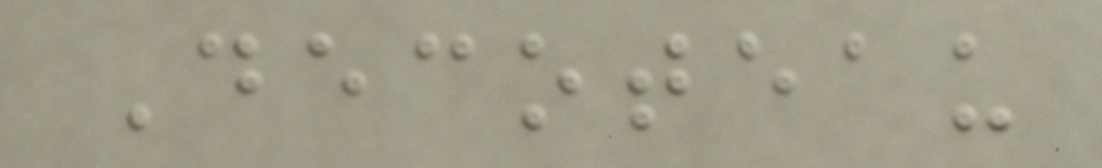Decoteau
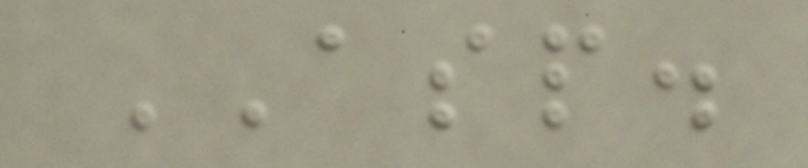ASP.
